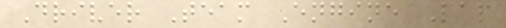Driver Team Engine Lap
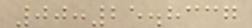00:25.8337
